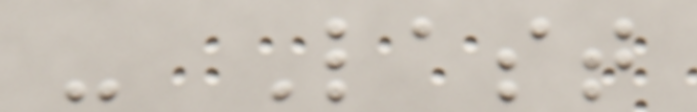- Last
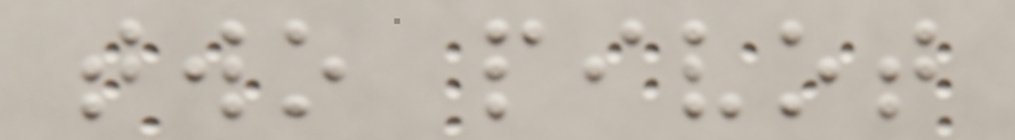two pivot
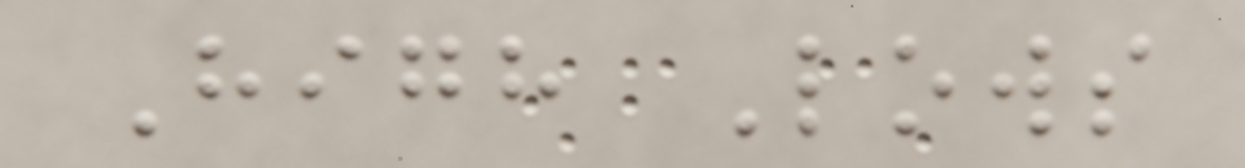High Lows
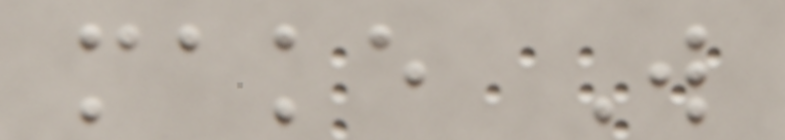make W
